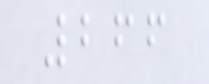266
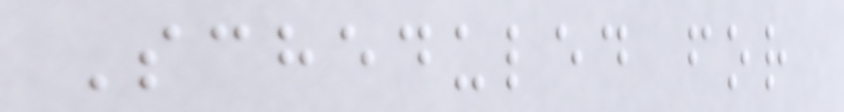Scheduled for
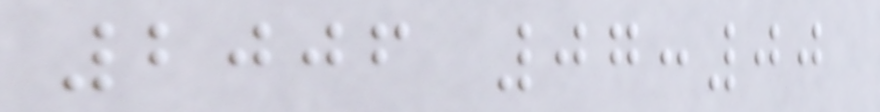2006 07:00
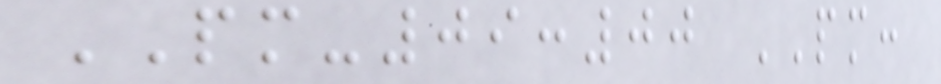PM-09:00 PM:
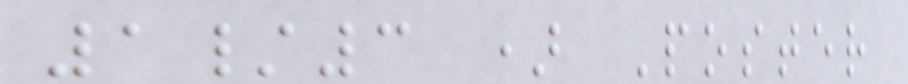1/3 ) Poster
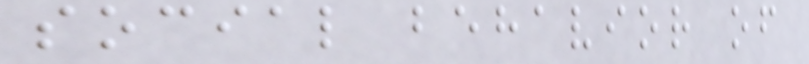social behavior of
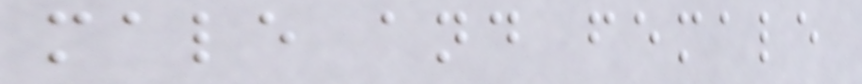male and female
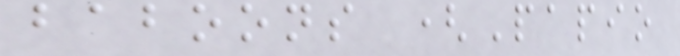baboons (Papio
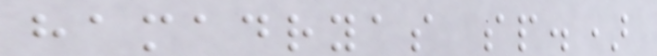hamadryas sp.)
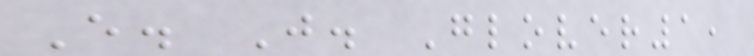E. J. Glover1,
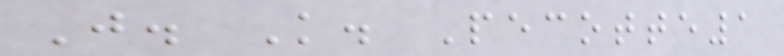J. K. Pecotte1
